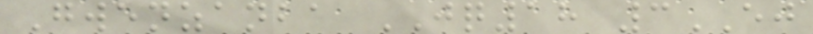Gwenzanba JQ18 3EJ
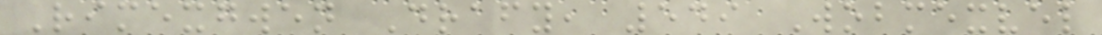Rimexgwen Drafy, 549 Wobmexvel
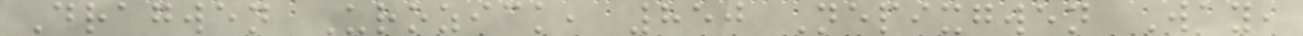Dragwen Urozick, 850 Nepixgwen Way,
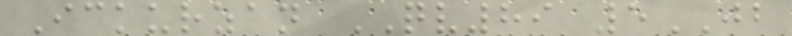Ickurzan QV89 5JB
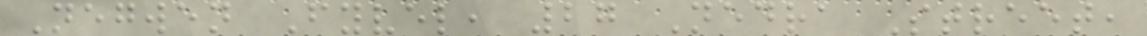Negwen Fyvel, 27 Nedra Street,
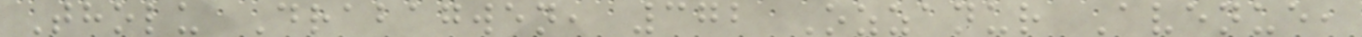Tholu Drabagwen, 372 Ozzanur Avenue,
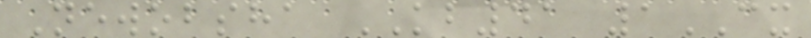Newobsha KB41 1CX
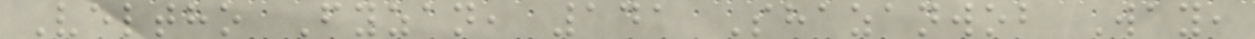Veltho Fyzan, 141 Shazanwob Way,
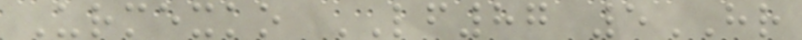Urmexko LF87 5HR
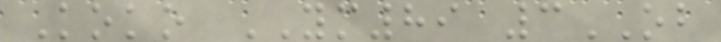Koko YM89 3OB
